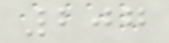207
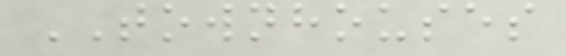TOWNHOUSES
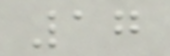17
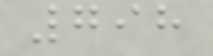798
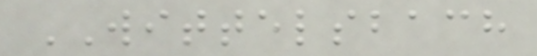WITTELSBACH
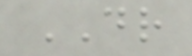DR
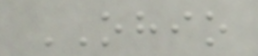OHIO
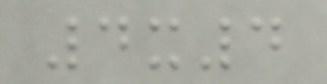4x4
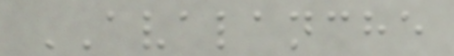AVALANCHE
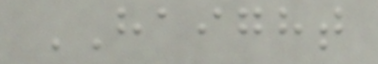HAIGHT
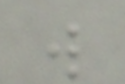w
